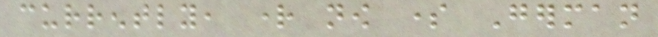currently, right now some German
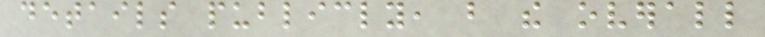details publicly, but the overall
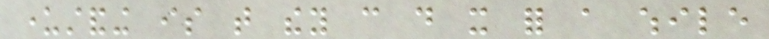understanding is that they can do it for a while
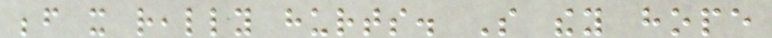before it really hurts. So they hope
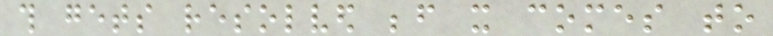this gets resolved before it comes to
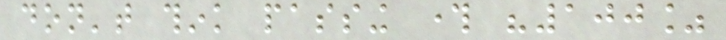don't think passing through "100%
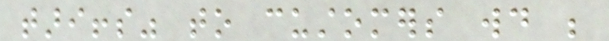tariffs" to customers would be
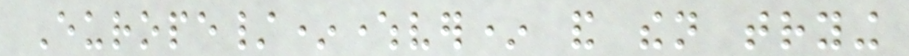Europe/*wherever* and then trying
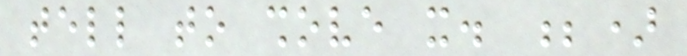tell to shove it. ;)
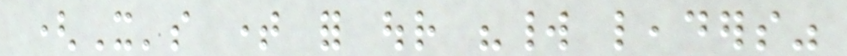(It's time for our "world leaders"
